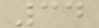34
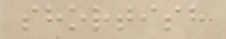shortish
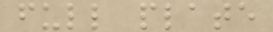full plate
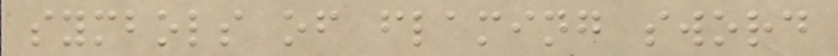symbols of flaming sword
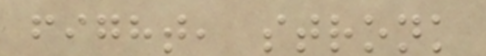fight, stronk
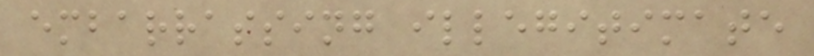embarrassing illegitimate
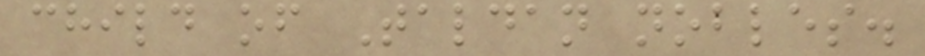child of Taldan nobles.
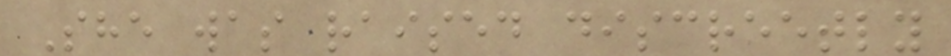She was raised discreetly
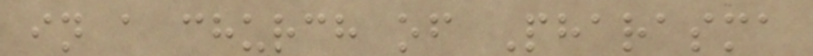in a church of Pharasma
